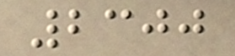2300
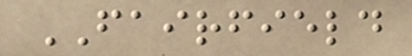FAIRFIELD
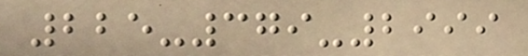225-379-2999
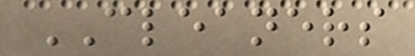CLEANERS
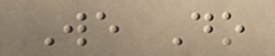We Do
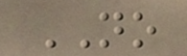NO
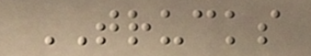TRUCKS
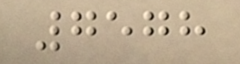7578
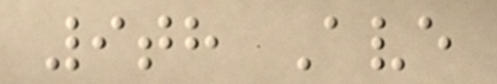9th Ave
